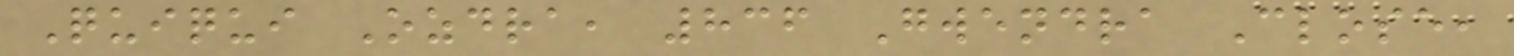Quiqui Ozdra, 836 Gwendra Close,
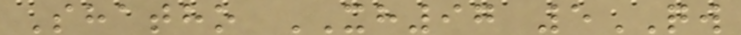Shatho XH97 5QW
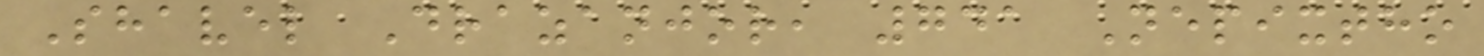Shavel Drazanjor, 741 Nepixtho
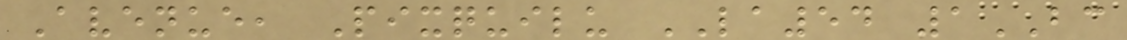Avenue, Pixquilu LA54 1BC
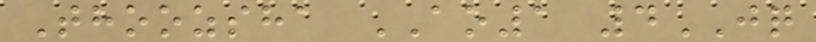Thoozsha AO1 4JQ
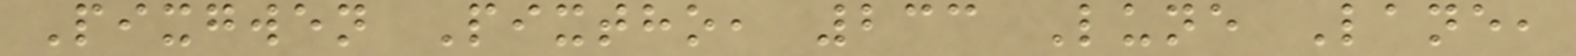Pixgwen Pixtho, 233 Lune Lane,
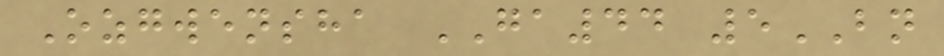Ozgwensha GA44 5BN
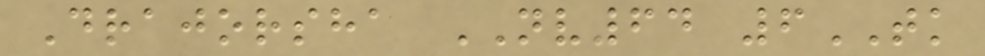Drajorsha NV64 6TK
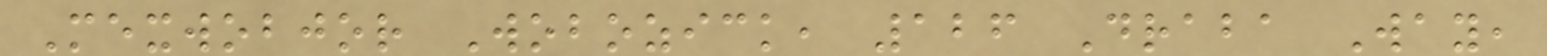Mexwobjor Wobozick, 126 Draba Way,
